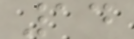14
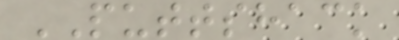PUTTSHACK
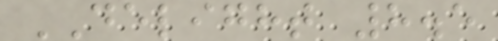DELIGHT 8.5
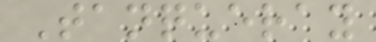Tanqueray
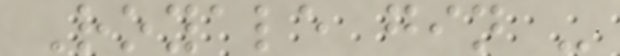Royale gin -
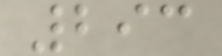293
